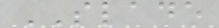SLADE
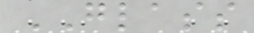GLASS
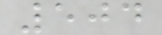504
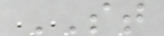ST
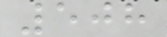508
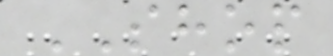SHOP
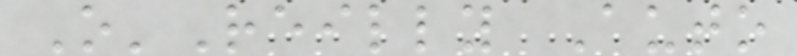O'Reilly Auto
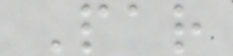Par
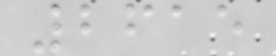2615
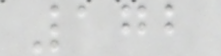172
